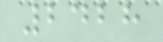2428
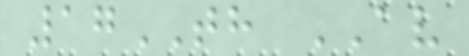17TH AV
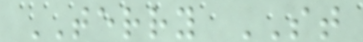TERRY ST
